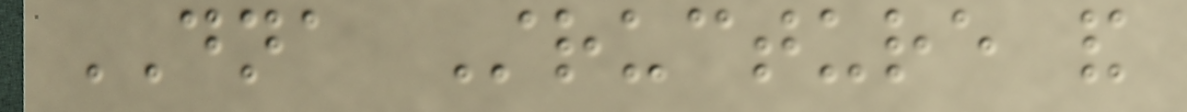DNA Structure and
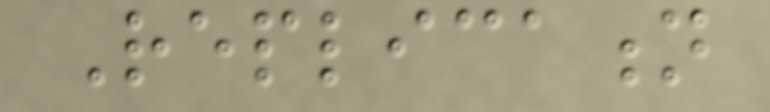Replication
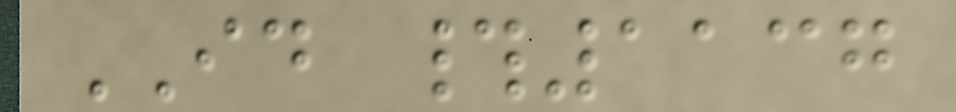ID #1137
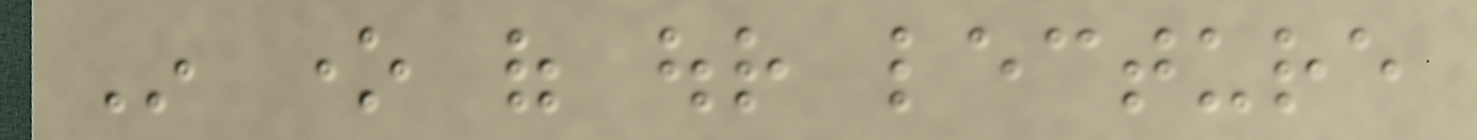In one of our lecture
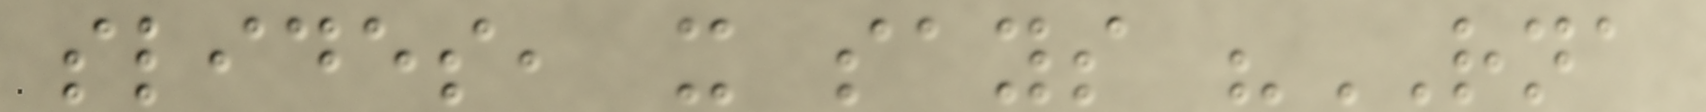slides, it says "RNA
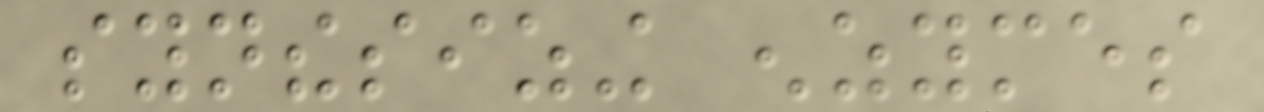synthesizing enzymes
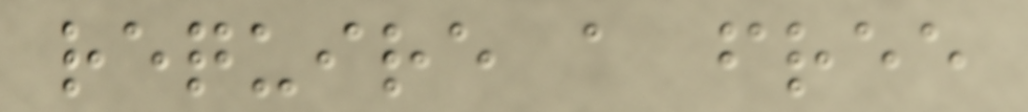require a free
